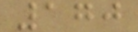170
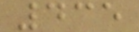435
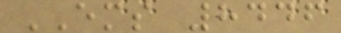EMS 8446
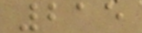215
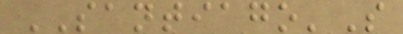SANTIAGO'S
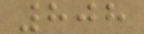808
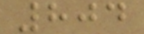804
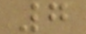7
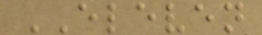ELEVEN
